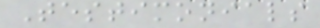Testimonials
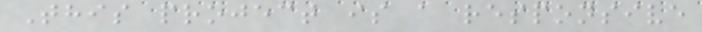This project is a responsive
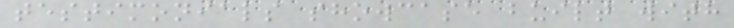testimonials showcase built with
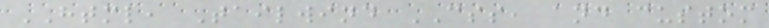HTML, Tailwind CSS, and custom
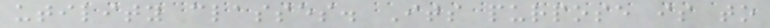utility classes. Its purpose is to
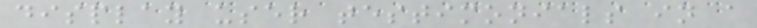display user testimonials in a
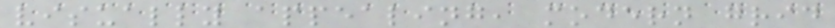visually appealing, modern grid
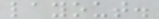layout.
